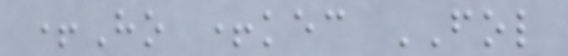+Ho +kec FOL
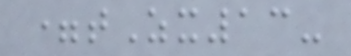=tZx13-
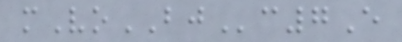mVoBJc7E
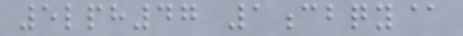5lph47 1cbqy@
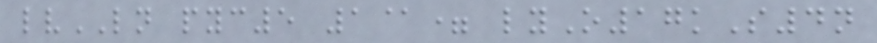lvLN pyc5 1@= lyO17kS4n
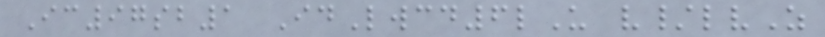Ic97sb1 IdLwcd6lU v/lvZ
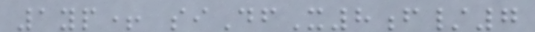1yp+ siDfX8f/7
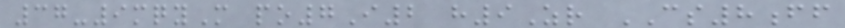37-9mqyM po7I2 h9Zr CS8ff
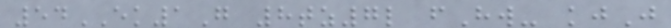54EK1G 8tz7l fHw- kjJ
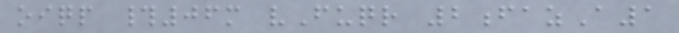oiqp #06m vFuqr 2fazA1
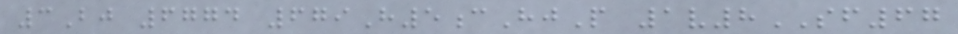3Bj 6774 679H5cHjP 1v8SF67
